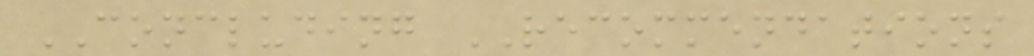CONCLUDING RECOMMENDATIONS
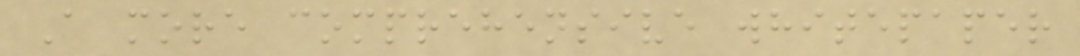A more comprehensive whitepaper
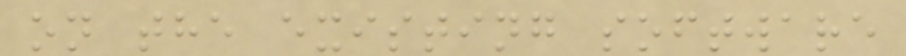on the existing software
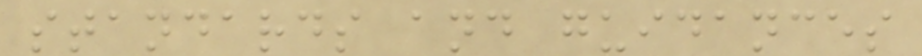standards and guidances
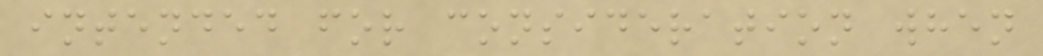intended for consideration when
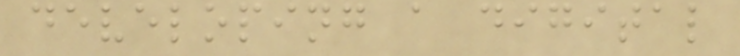developing a digital
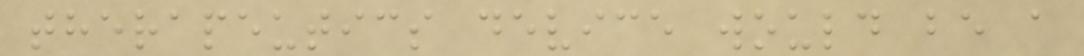therapeutics device would be a
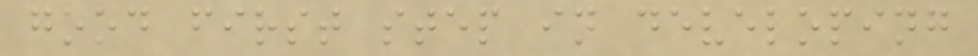good first step in developing
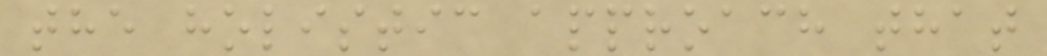the holistic approach that
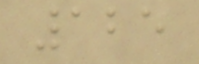125
